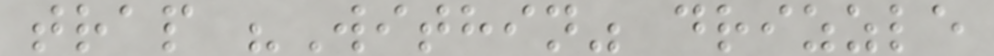trap "Within" drizzle
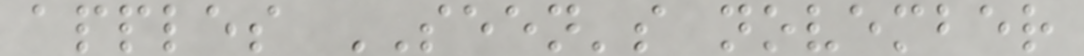apples SEEN's november
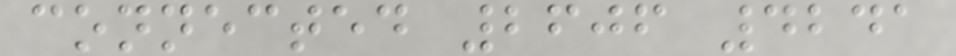connected 2606 4241
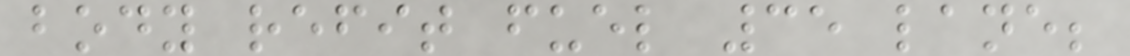body refit fuel 35 lane;
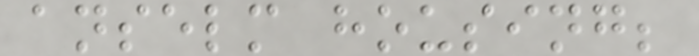anselm housing;
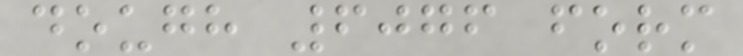dough 6076 form
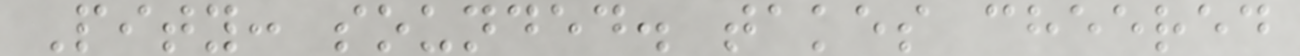Pity: sounded. takes cheered
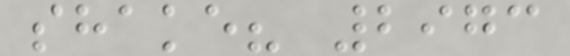shake? 2973
